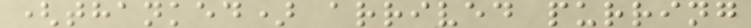(thanked) arrived purring
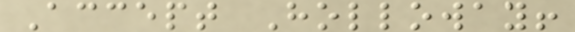Accept Holloway!
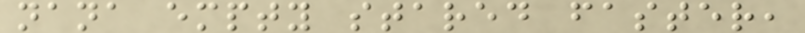nana empty stared faster,
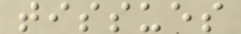tissues
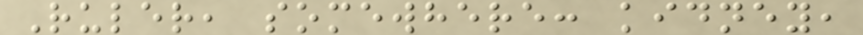Ruler, somewhere: kidney,
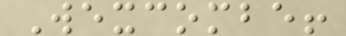Wexcombe!
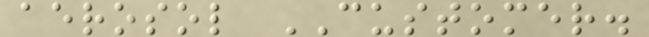aerosol CUSTOMER.
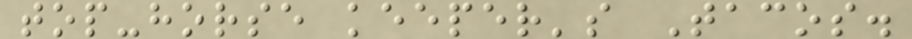top-horse keeper's Tacos.
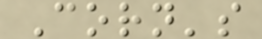Corn's
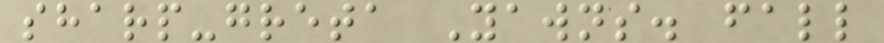sharp-greta Yawns. fall
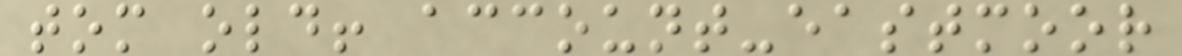tom old! account-eastmoor
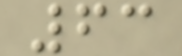63
